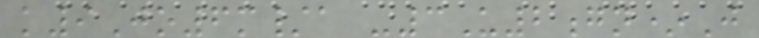k9Jo6m/a -3U2gn*J
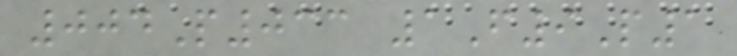004P033 1F9P1
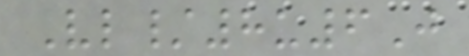Vl/8u6J
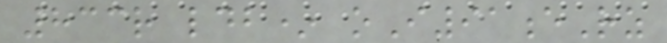833r ldb* oI91eRz
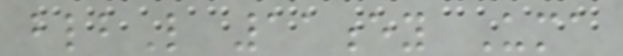blbL 11ey Uma
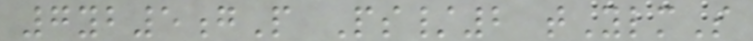7yb5gP Ps/2 tYlmS
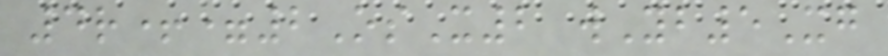4r+=2OsX2 wYb5Xg
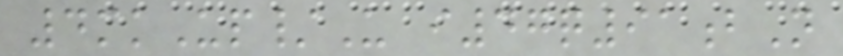4mkUp/U i47q91bN
